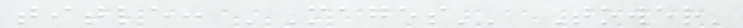title: 'Mages'' Tower'
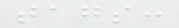tags:
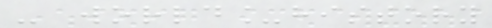- world_history
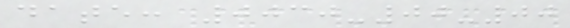date: 0030-00-00
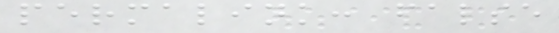permalink: false
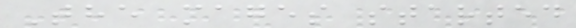The mages started
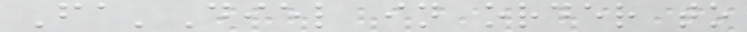Fa'Diel in order to
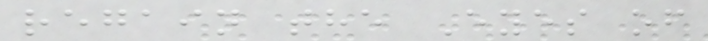regain the Eyes of
